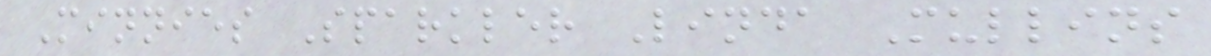Minnies Sparkler Linda Mullins
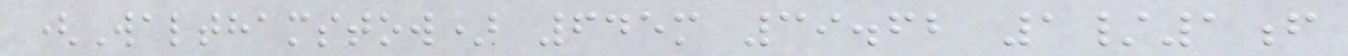(Walthamstow) 645m 39.62 1/1f
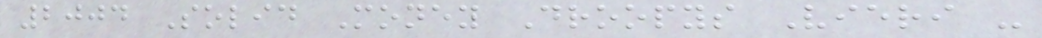2004 Solid Money Droopys Vieri -
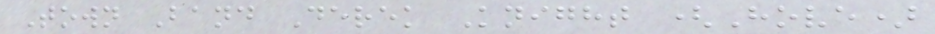Town Band Derek Knight (Hove)
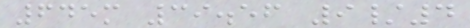645m 39.56 9/4
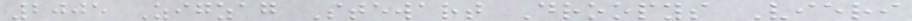2005 Zigzag Stewart Droopys Vieri
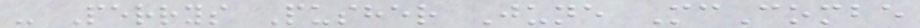- Perrys Pusher June McCombe
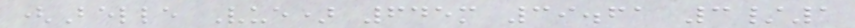(Belle Vue) 645m 39.61 3/1
